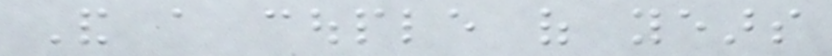And a couple of years
